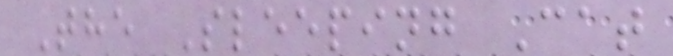The Sleeping Cat
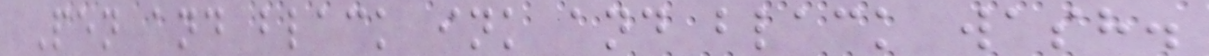Pen and black ink and black wash.
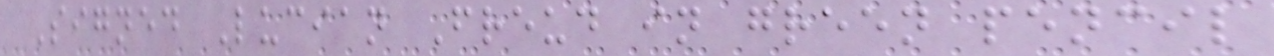Signed Lucian Freud in green pencil
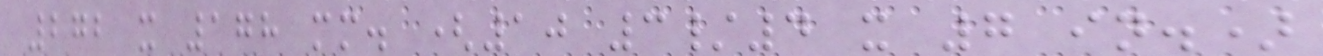272 x 178 mm. (10 3/4 x 7 in.)
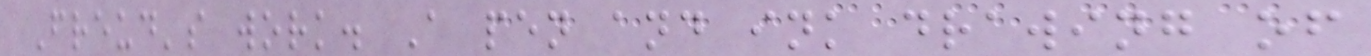Freud's work. A pen and ink drawing of
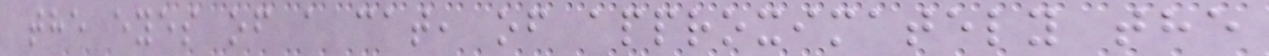the eyes of a cat, of approximately the
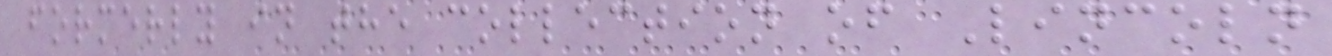formerly in the collection of Lincoln
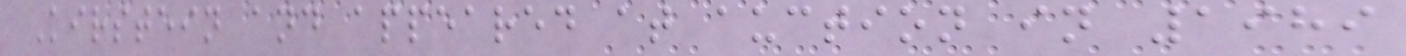Kirstein and appeared at auction in 1989
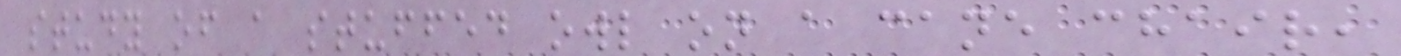study of a stuffed owl on a cane chair,
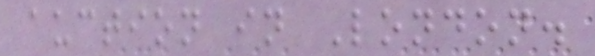auction in London.
